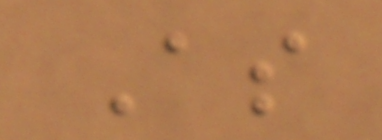As
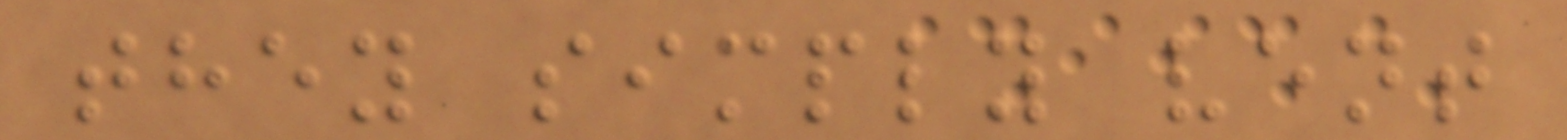they simply vent
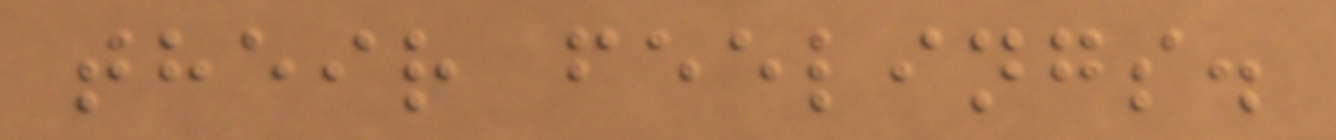their feelings.
